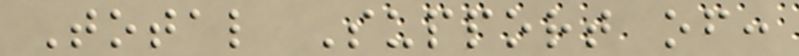Total Support of:
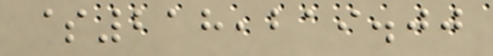$218,219.00
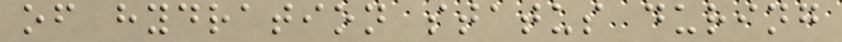of hydration status during
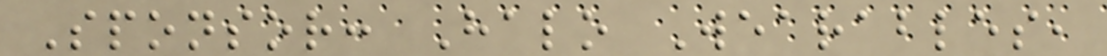Sponsor: Halo Wearables,
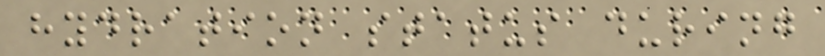hydration status during
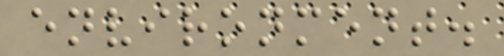environment.
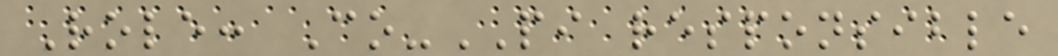Role: Co-PI responsible
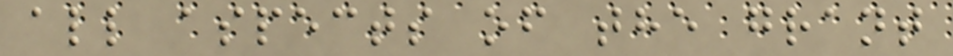all aspects of the grant
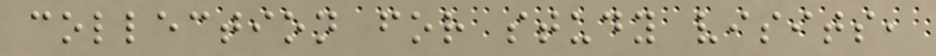collection for study visits,
